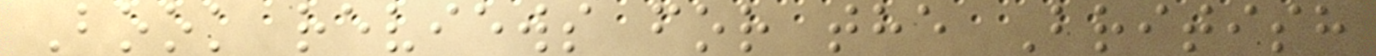Book reviews for the British
